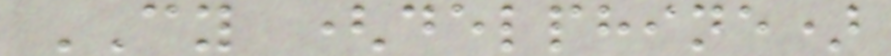CY (delphine)
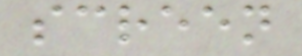screen
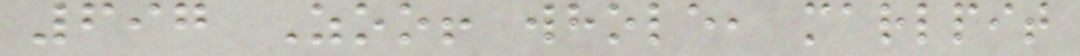697 Zoo! whole, marlpit
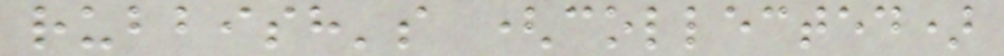rubbish's (collected)
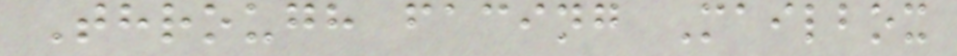Through facing Mailbox
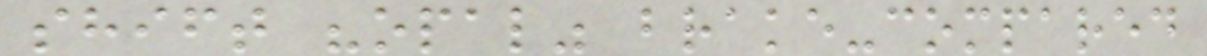shift "opal" brake-compared
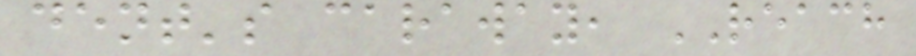dent's caraway, REACH
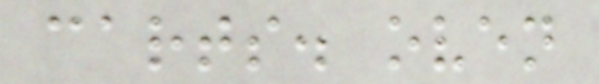carts. oven
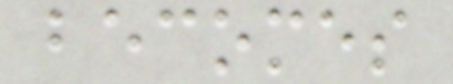becomes
